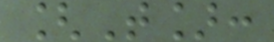[T]:
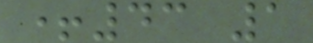+43 1
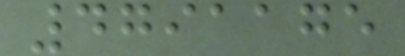4791175
